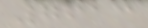7613
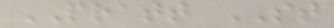PRATT ST
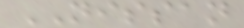NISSAN
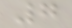7
